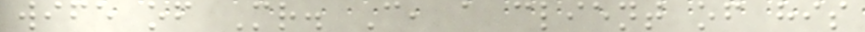wife of Mr. C, a client of his
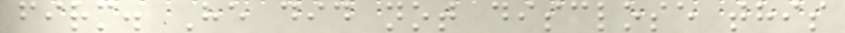firm. He did not disclose this
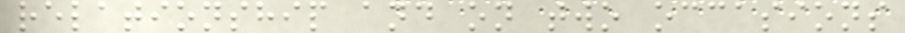relationship and on two occasions
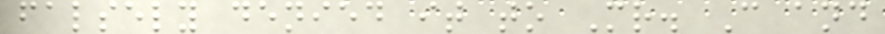falsely denied it to Mr. C and
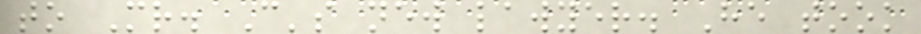to Mr. C's new lawyer. He took
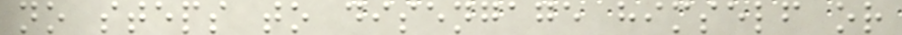no steps to disengage himself or
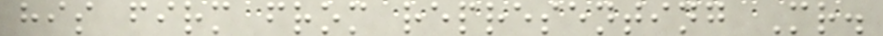his firm from representing Mr.
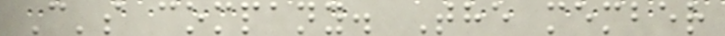C's company. The member
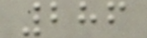286
